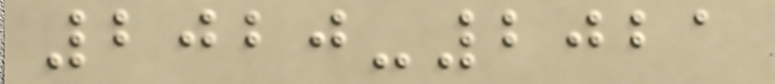2020-2021
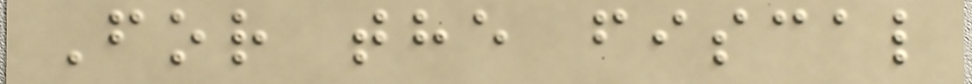For the fiscal
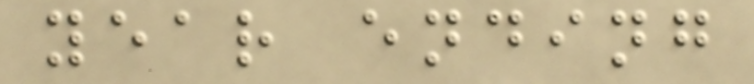year ending
